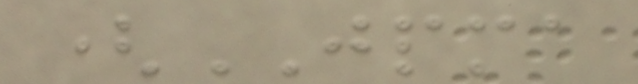(JPMA
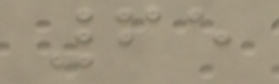65
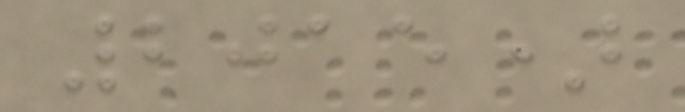2015)
